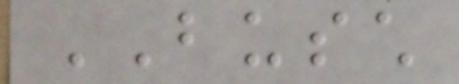BUSCH
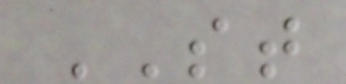ST
